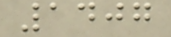1407
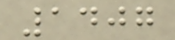1407
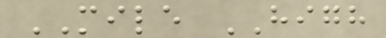MILE HIGH
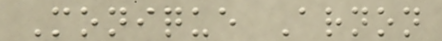Monique Arnon
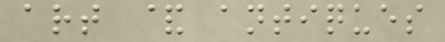art & antiques
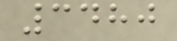3480
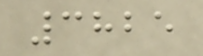3825
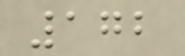172
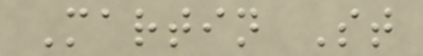Martin St
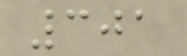301
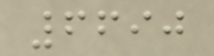6690
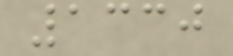1330
